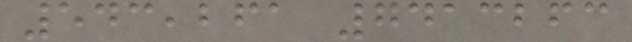543,261 7413263
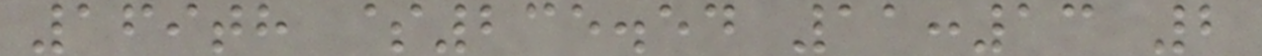169th $235.54 11:13 2
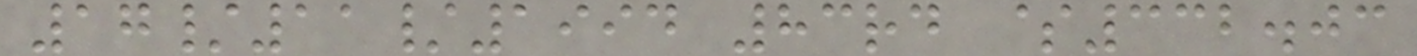17/11/1994 83rd $332.03
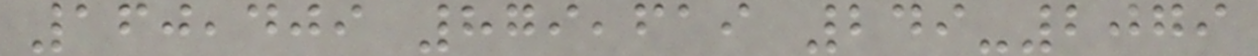160,409 879,619 249-2079
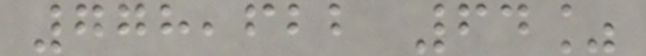778,622 64%
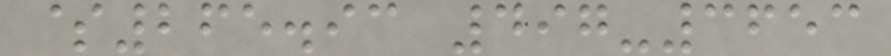$265.93 497-3653
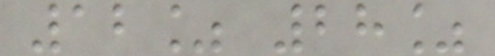12% 28%
